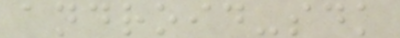android-sdk
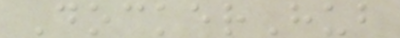DockerHub
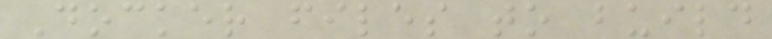Docker files to build
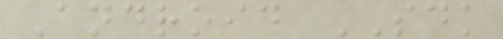Android SDK
